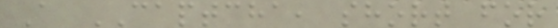A CAPTCHA, short for
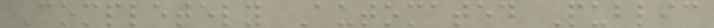Completely Automated Public
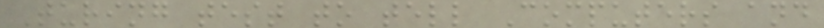Turing test to tell Computers and
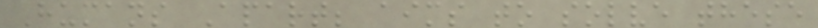Humans Apart; aims to solve these
